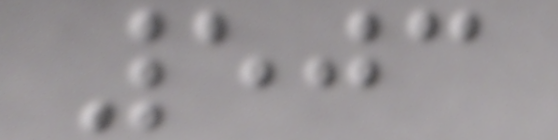503
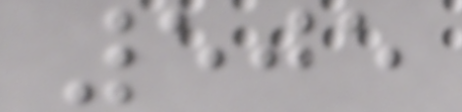505
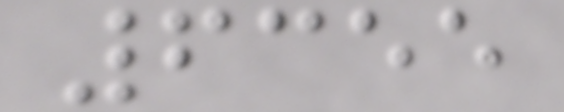6355
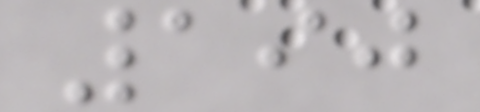190
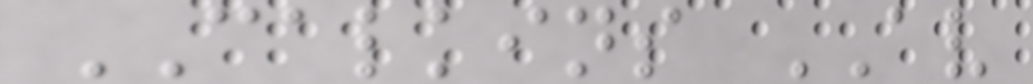CALKINS AV
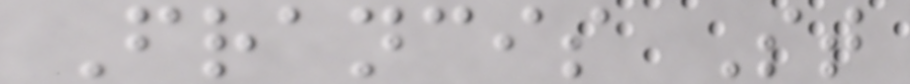Francis St
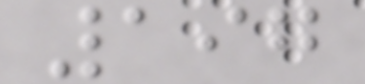197
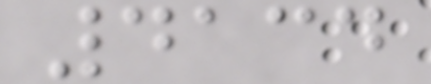4134
